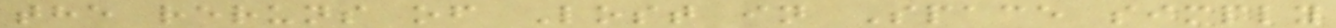the reruns of Lost in Space simply
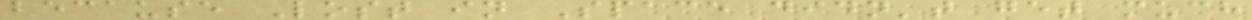because Lost in Space didn't get much
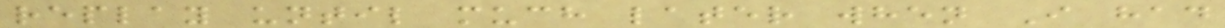replay until much later when I had
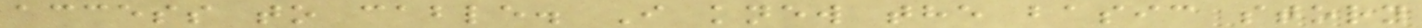access to cable. I knew the basic story
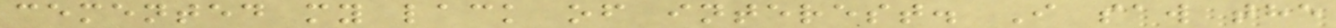cemented my lack of interest. I saw the
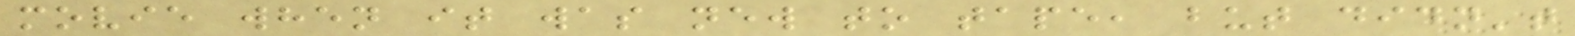movie when it was new to tape, but didn't
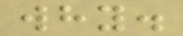why.
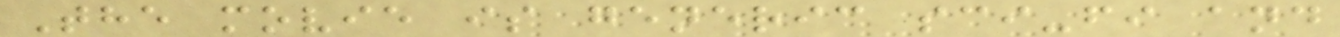The movie is generic sci-fi and
